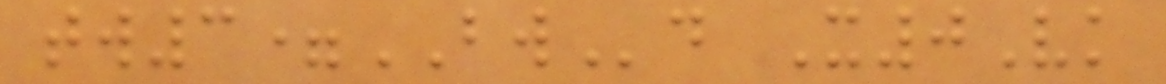tw3=BWd X0Vk
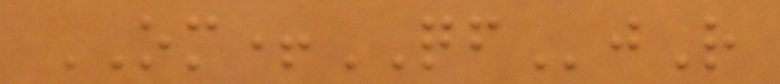OM+QFjR
